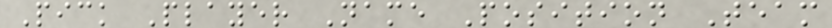Pick Player Name Position Team
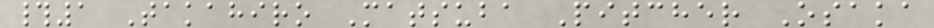#1 Takahiro Matsuba Pitcher Osaka
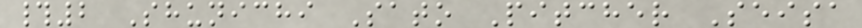#2 Shunichi Sato Pitcher Seisa
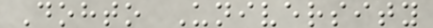Dohto University
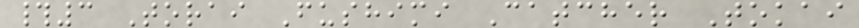#3 Torai Fushimi Catcher Tokai
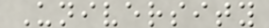University
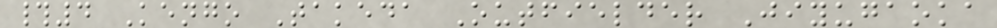#4 Kengo Takeda Outfielder Jiyugaoka
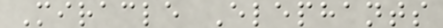Miracle Elephants
